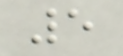5
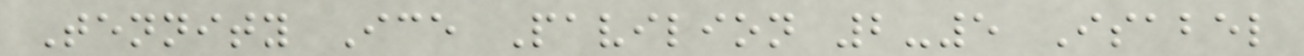Tennity Ice Pavilion 2-5 Isabel
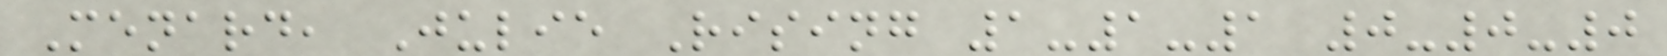Menard, Julie Rising 1-1-1 0-0-0
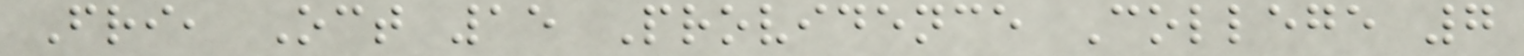Fri, Oct 15 Providence College 7
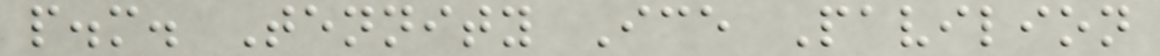p.m. Tennity Ice Pavilion
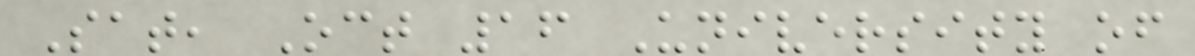Sat, Oct 16 University of
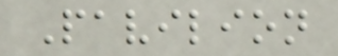Pavilion
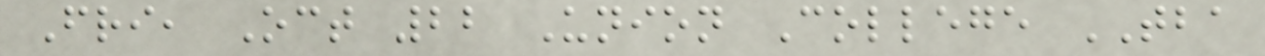Fri, Oct 22 Union College TBA
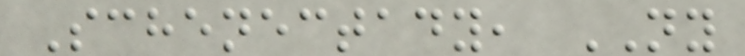Schenectady, NY
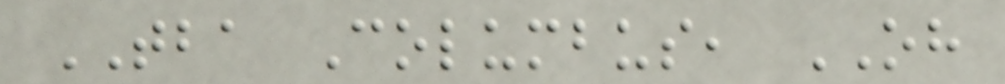TBA Columbus, OH
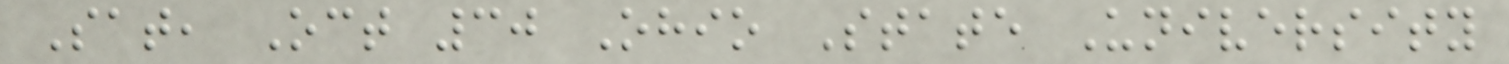Sat, Oct 30 Ohio State University
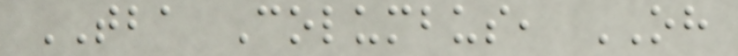TBA Columbus, OH
